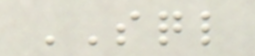SQL
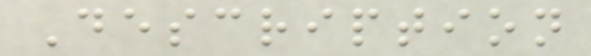Description
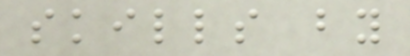skills by
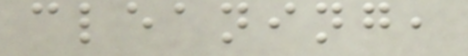cleaning,
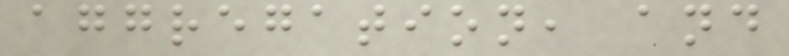aggregation, and
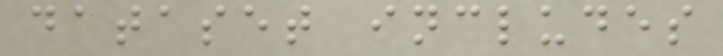dataset includes
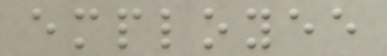employee
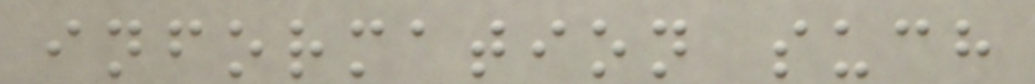information such
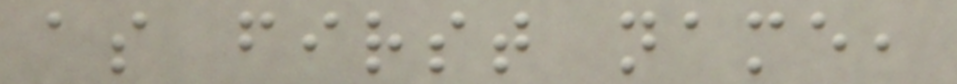as first name,
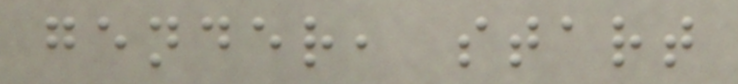gender, start
